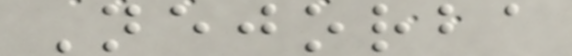Nejorba
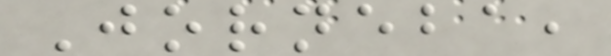Jorneba,
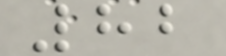82
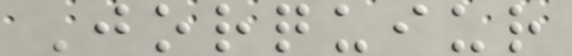Jorquiur
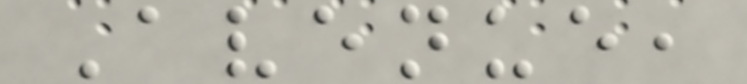Avenue,
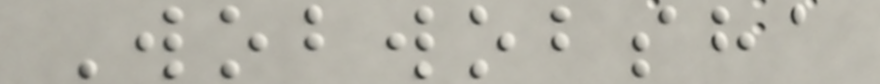Wobwobsha
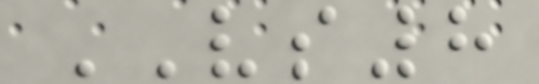VS8
